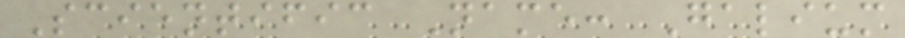Scientific Name: Galium
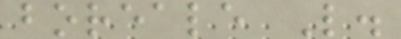boreale L.
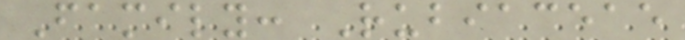Family: Rubiaceae
